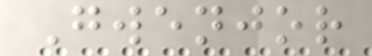Gwenjor
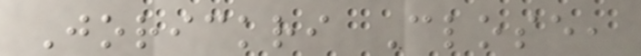Jorickri Close,
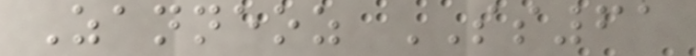Zanneoz SS61
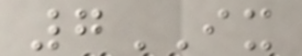7IX
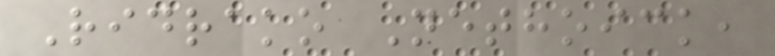Ridrako Nethoick,
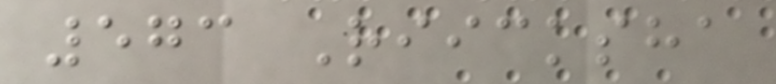573 Riicksha
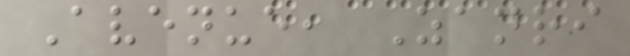Avenue, Zanri
